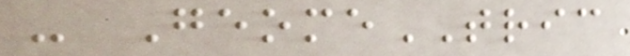- GeomeTRIC
